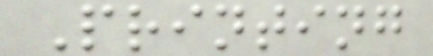Printing
